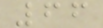66
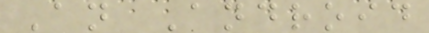An Android
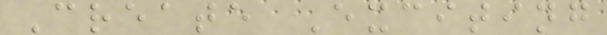Create Exciting
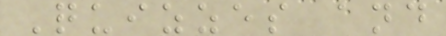Quizzes and
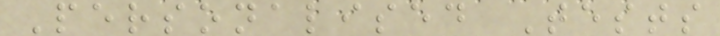Personalised Tests
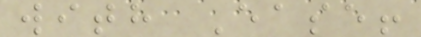with Ease!
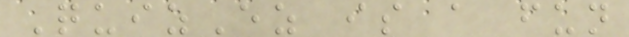QuizEz is a fun
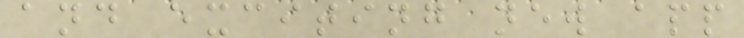and exciting new app
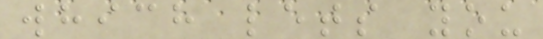which lets you
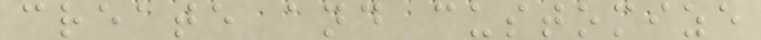create and customize
